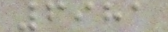6981
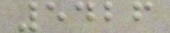5426
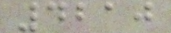4210
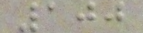100
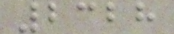2328
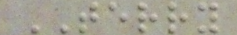TERRY
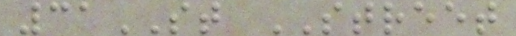31ST STREET
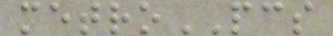metroPCS
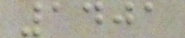1401
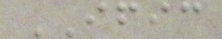IFIC
